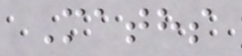Maths
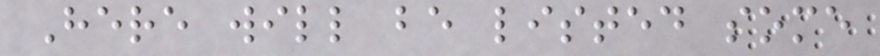Here will be listed some
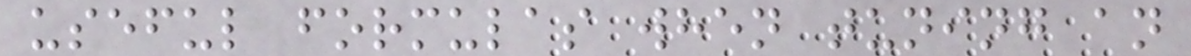useful formulas when tuning an
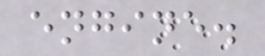engine.
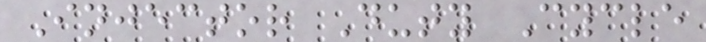Injector Duty Cycle
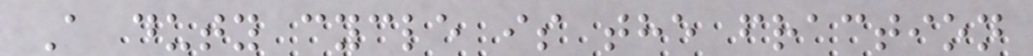A duty cycle is the fraction
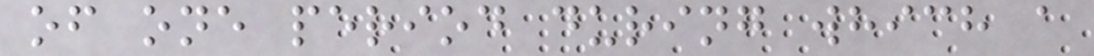of one period during which a
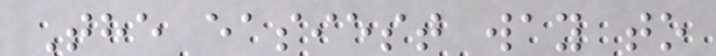The easiest way to
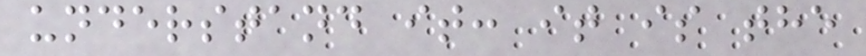understand it: it is the
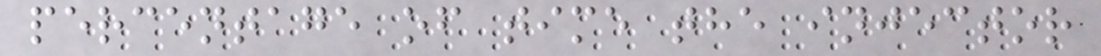percentage of time the injector
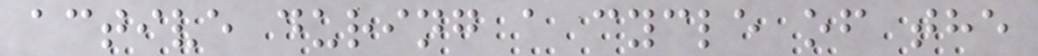active during a cycle of the
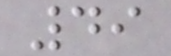49
